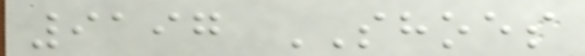9197 SHOES
